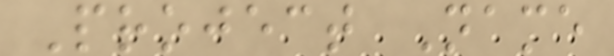Project Name
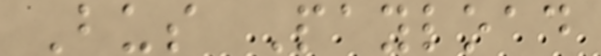Bus Payload
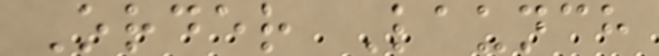Order Launch
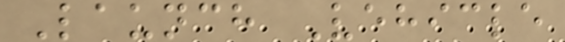Launch Vehicle
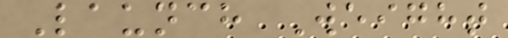Launch Weight
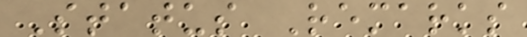Status Remarks
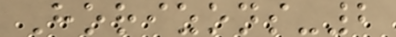Horizons-2
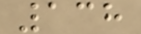138
